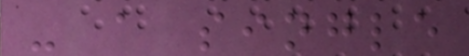- a single
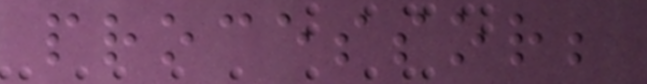processor;
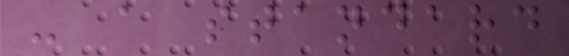- a standard
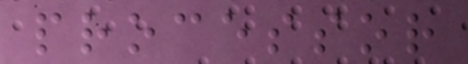processor
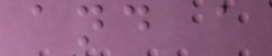and a
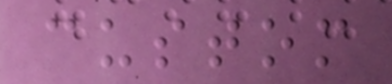custom
